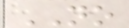NO
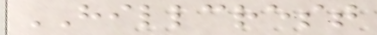HILLCREST
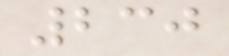230
